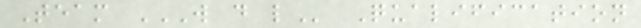Team W D L Qualification
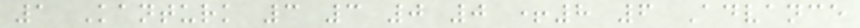1 Kanturk 3 3 0 0 +8 6 Advance
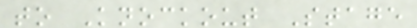to Knockout Stage
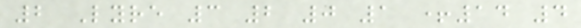2 Lyre 3 2 0 1 +14 4
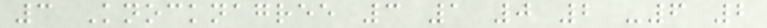3 Knocknagree 3 1 0 2 -6 2
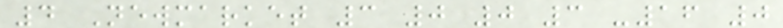4 Newmarket 3 0 0 3 -16 0
